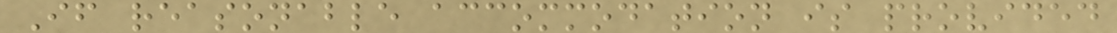If reasonable accommodation is provided
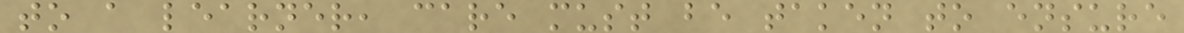to a learner, care must be taken to ensure
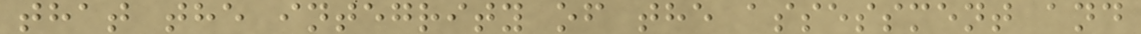that the integrity of the assessment and
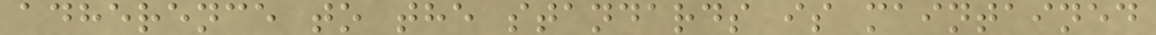adherence to the standards is maintained
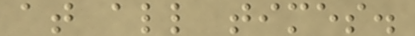at all times.
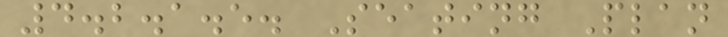4.2.1.5. Seating Plan
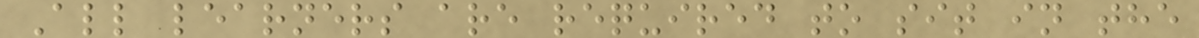All learners are required to sit in the
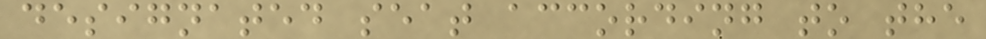designated seat according to the
